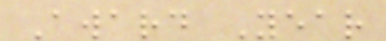Award Year
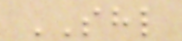SHL
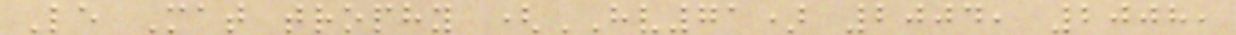Le Mat trophy (HV71) 2004, 2008,
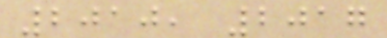2010, 2017
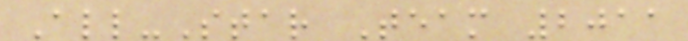All-Star Team 2011
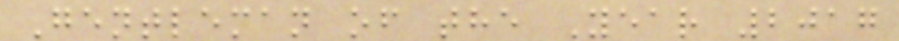Gentleman of the Year 2017
